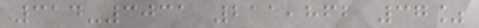314-3031 211,862 37%
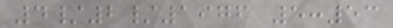4/2/1976 5:53
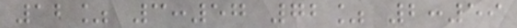12% 3:57 72% 2:59
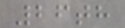26th
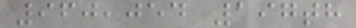960,054 197th
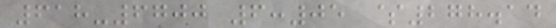618-6700 6:05 $278.14
